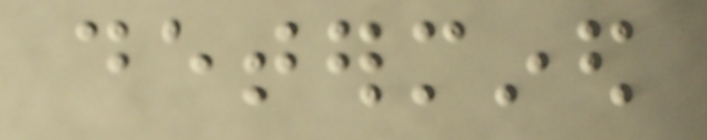determined
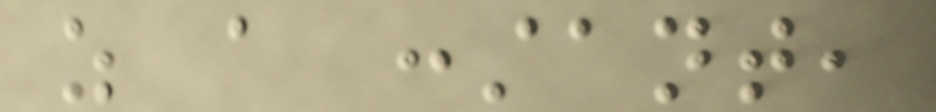as a constant,
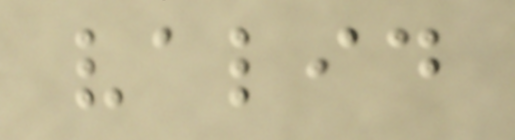valid
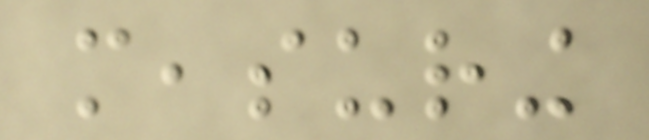measuring
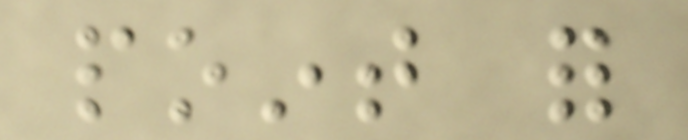point for
